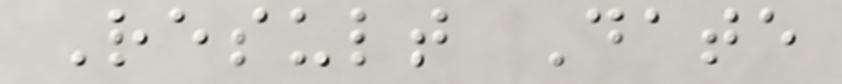Result Date
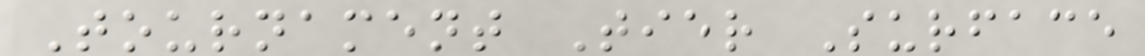Tournament Tier Surface
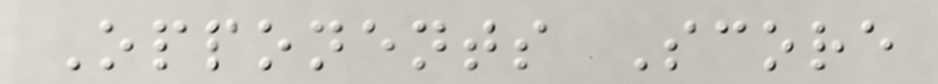Opponents Score
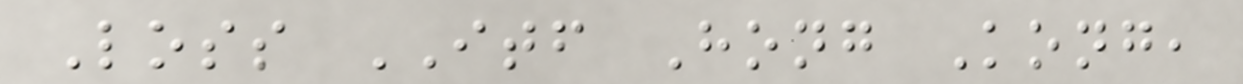Loss ITF Hong Kong,
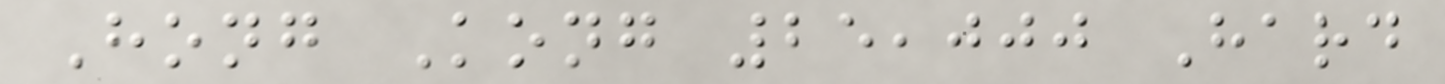Hong Kong 25,000 Hard
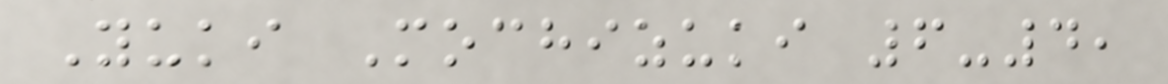Yuki Mochizuki 6-4,
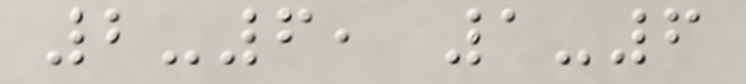2-6, 1-6
